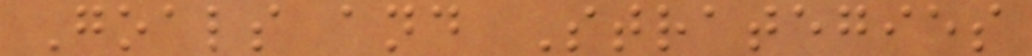Goals and Strategies
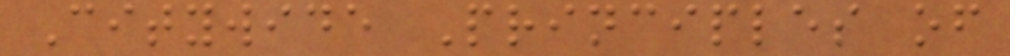Citywide Principles of
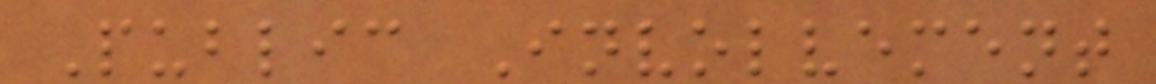Public Involvement
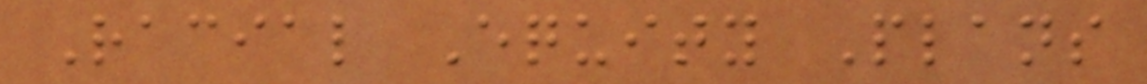Racial Equity Plans
